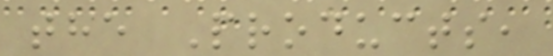the Products,
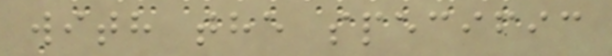with the specific
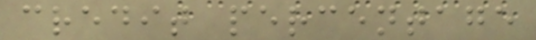credit percentage
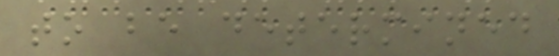to be determined
